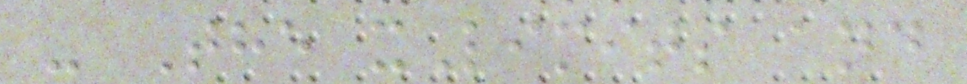- The xLimits and
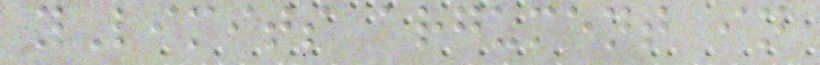yLimits argument in
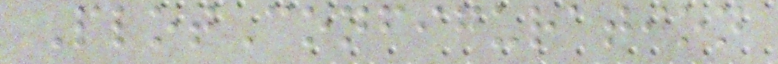PlotConfiguration
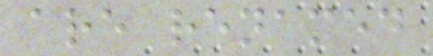are renamed
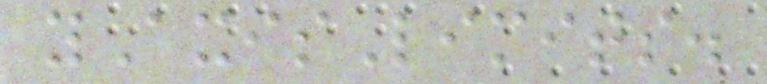yAxisLimits.
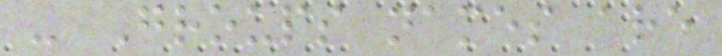- Groups names are
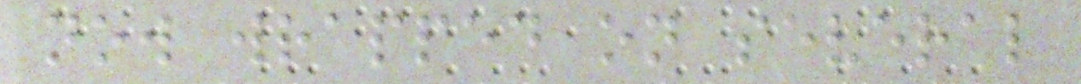now wrapped on several
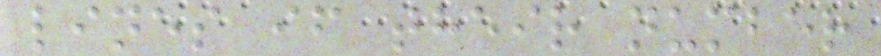lines if their number
